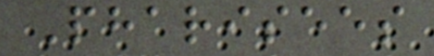Pharisees
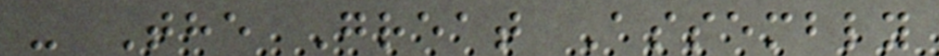- The Great Assembly
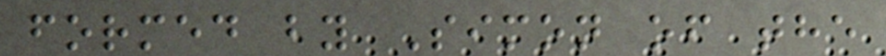formed by Simon of the
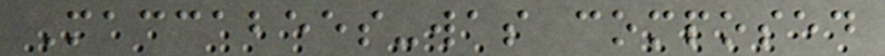Maccabees-was composed
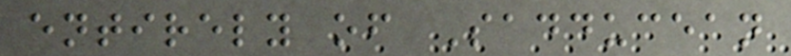entirely of Sadducean
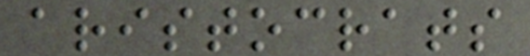aristocrats
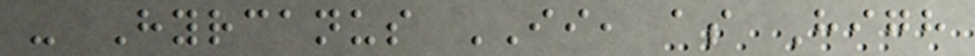- Hyrcanus II, as High
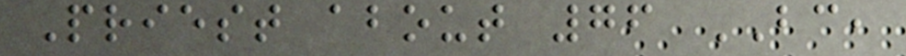Priest about 76 BC,
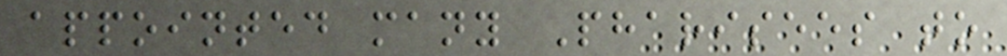appointed many Pharisees to
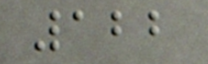122
